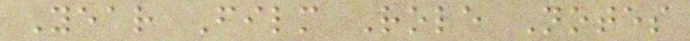Year Film Role Notes
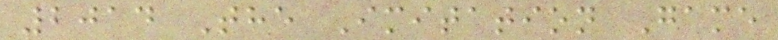2014 The Imitation Game
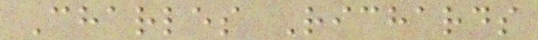Charles Richards
